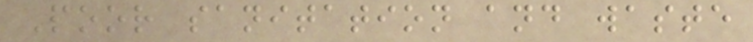Poor sanitation and waste
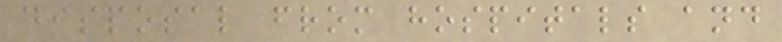disposal from hospitals and
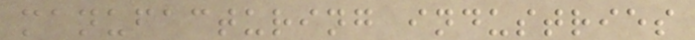manufacturing industries
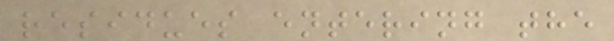residues entering the
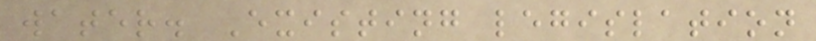water. Existing legislation
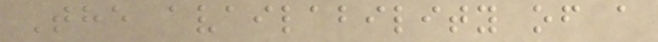The availability of a
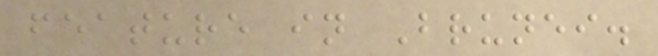feature in Brunei.
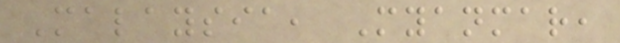Malaysia, Myanmar,
